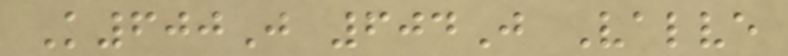K600J 604J Valve
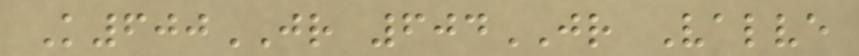K600JR 604JR Valve
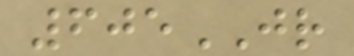605JR
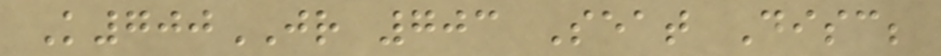K700JR 703 Seat Disc;
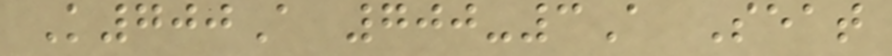K700A 700-3A Seat
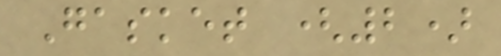Gasket (2)
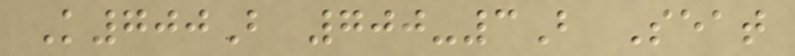K700B 700-3B Seat
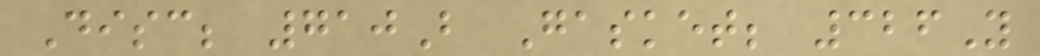Disc; 710B Gasket; 326Y
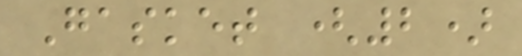Gasket (2)
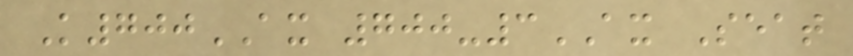K700AX 700-3AX Seat
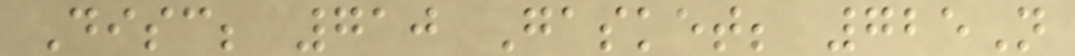Disc; 710 Gasket; 725N
